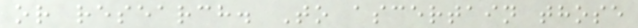or research. To ascertain those
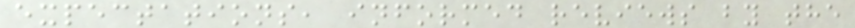expectations, informed reviews by the
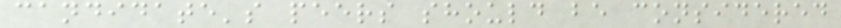candidate's peers should be considered
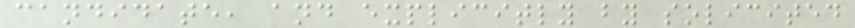candidate, and explicitly by solicited
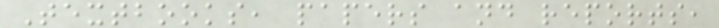Textbooks, papers and reports,
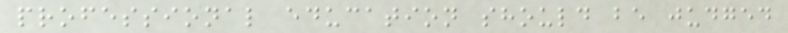professional education should be judged
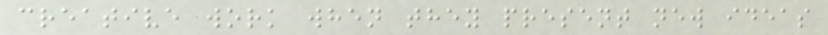creative work when they present new ideas
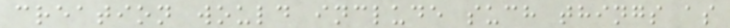creation would include such things as
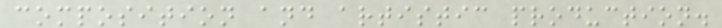composition and artistic production.
